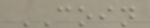COIN
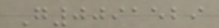G0091529
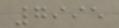7995
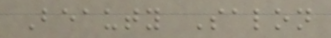Beauty Salon
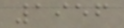1956
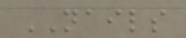NAILS
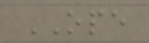OPE
